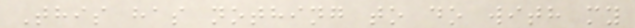This has nothing to do with my
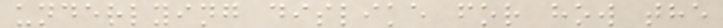underlying dislike for how the
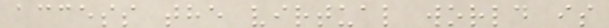access the virtual world is
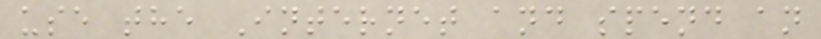use the Internet and spend an
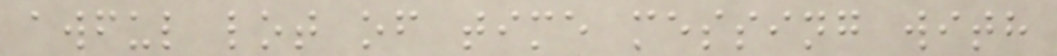awful lot of time messing with
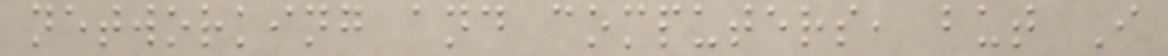networking and computers, but I
